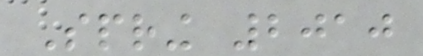Spring 2010
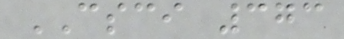CSCI 373
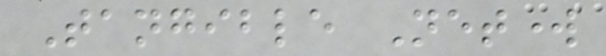Tangible Network
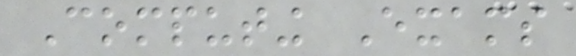Computing Exams
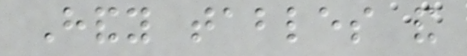Handy tables and
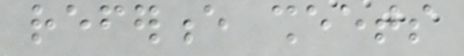reference sheets
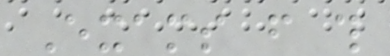Exams from this
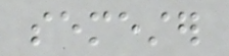semester
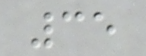35
